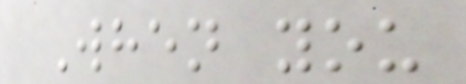When you
